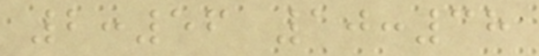2:56 10:38
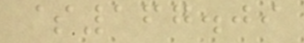$167.09
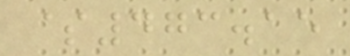$473.15
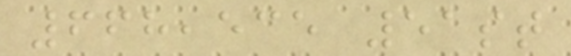668,535 51st
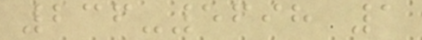236-5698 1
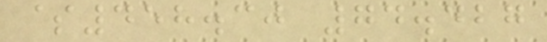$458.30 74.427
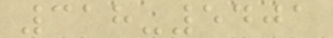318-5401
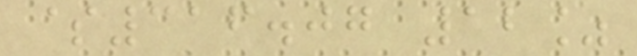$316.07 12%
